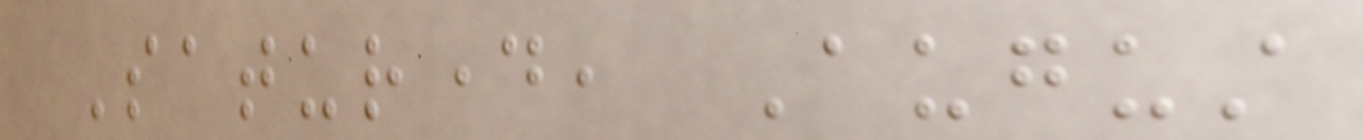Saturday, August
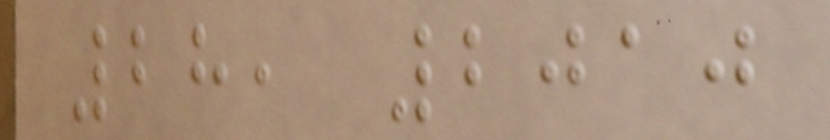28, 2010
